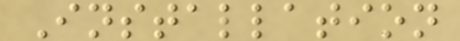Installation
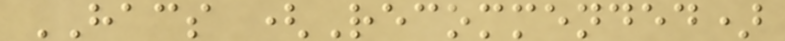HACS (Recommended)
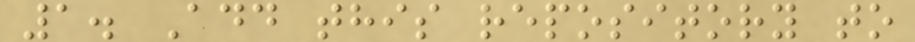1. Add this repository to
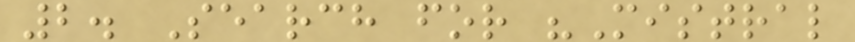2. Search for "Mistral
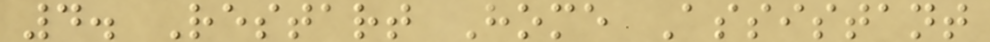4. Restart Home Assistant
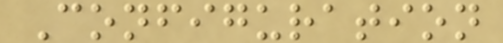Configuration
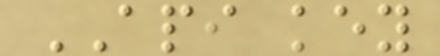API key
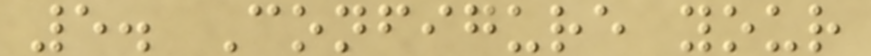5. Configure your
